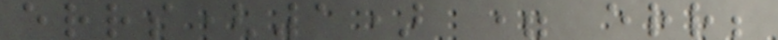errs(1) = err;
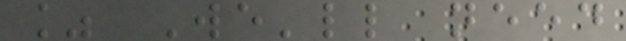% We'll need
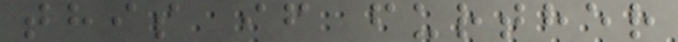this if further
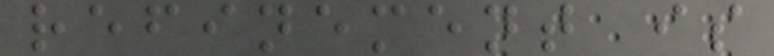refinement is
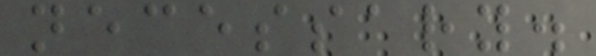necessary.
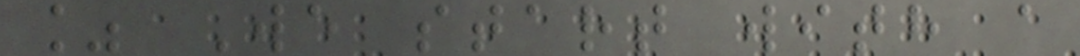% We start with a
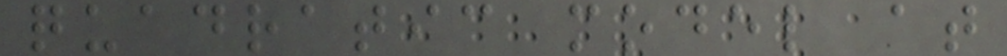quadratic model at
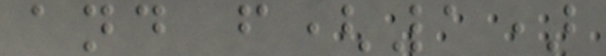and f(1)
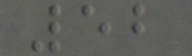52
